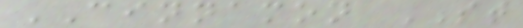CINNAMON ST
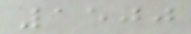1500
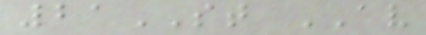21ST AV
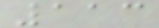113
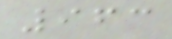963
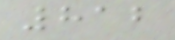812
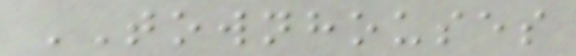TOWNHOUSES
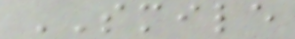SMILE
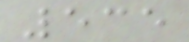535
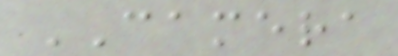CAMERA
